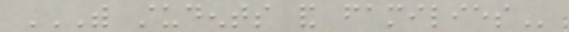WITH STUDENTS AND FAMILIES
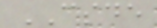CSDE
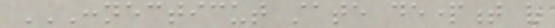CONNECTICUT STATE DEPARTMENT OF
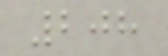208
